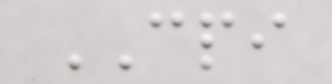CPI
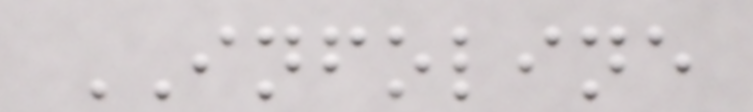INFOLINE
